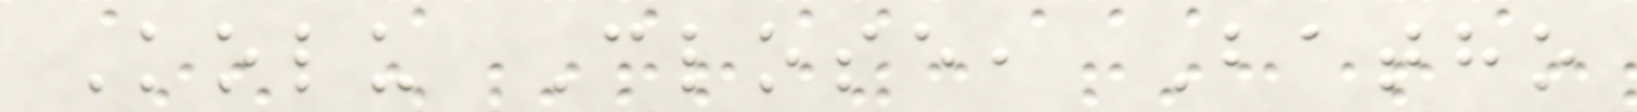Kolu Close, Batho
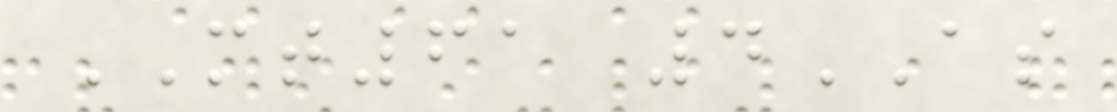MT61 4AS
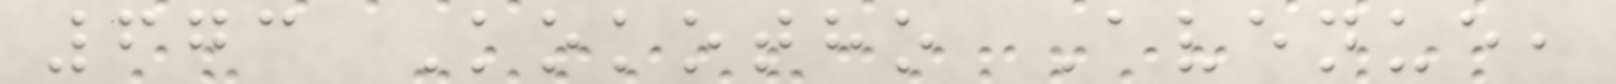673 Kokotho Avenue,
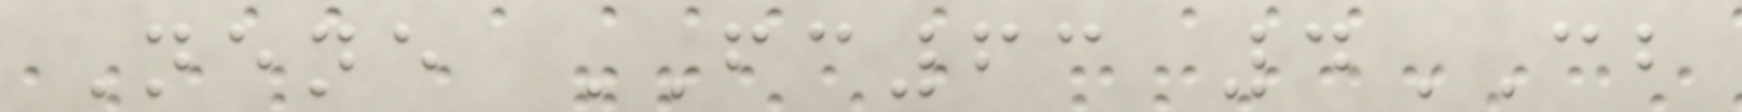Nene FC63 4CB
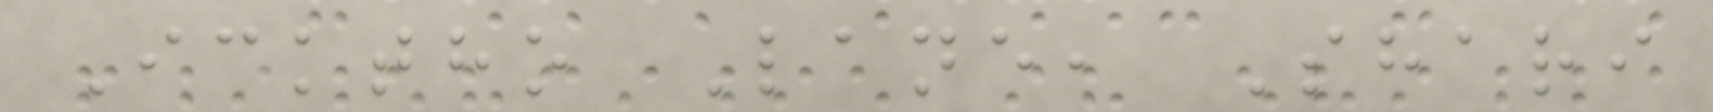Icktho Lane, Shari
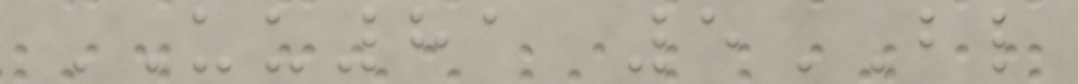UU81 5BL
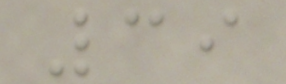39
